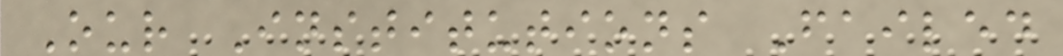Our Institutions Failed
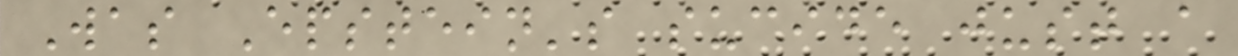Was Epstein's sucide just a
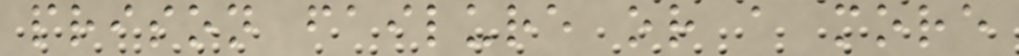prison failure or a more
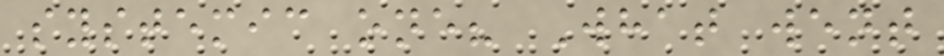systemic one? What went
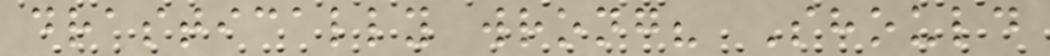drastically wrong? Should
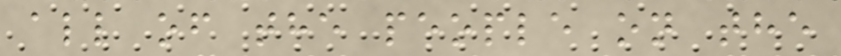all of the people on the
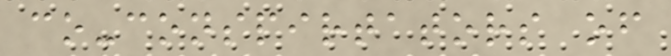co-conspirtators of
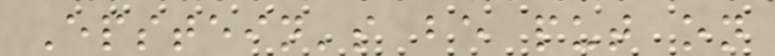Epstein's be put on
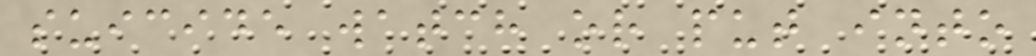suicide watch or put into
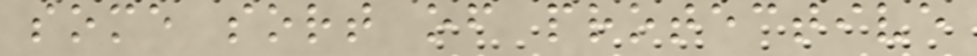some sort of protective
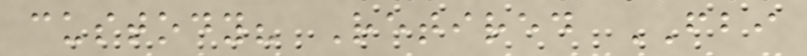custody? Retired FBI
